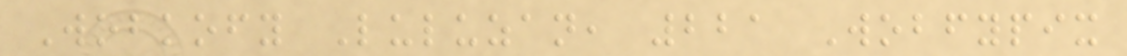Wobkofy Luluzan, 221 Wobfypix
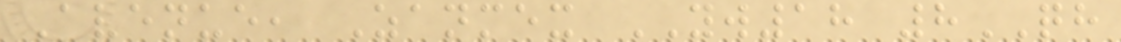Avenue, Zanmex YW18 8QH
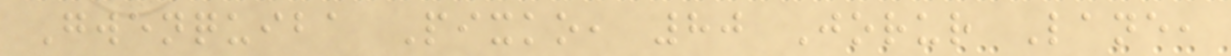Gwenquiba Pixko, 80 Jorur Lane,
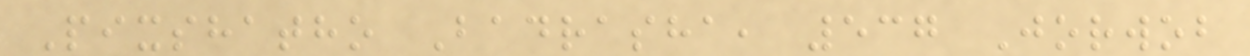Pixshatho Badrasha, 537 Jorwob
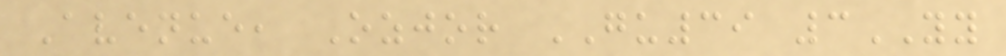Avenue, Ozjor GU39 3YY
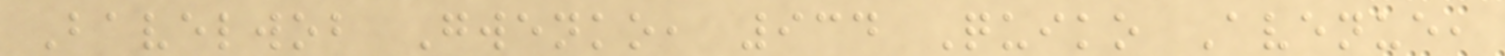Bavelwob Gwenko, 934 Quiko Avenue,
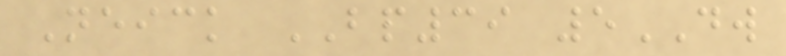Neick BP39 5DW
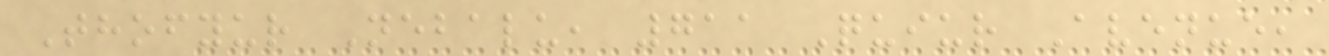Thofyur Nebalu, 711 Quiur Avenue,
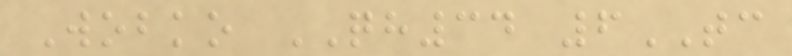Wobko QH34 6TC
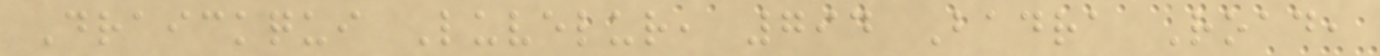Draickqui Luvelur, 794 Badra Road,
